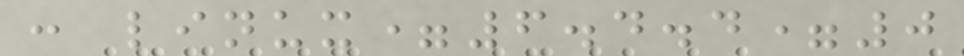: linux=6.4.4=0
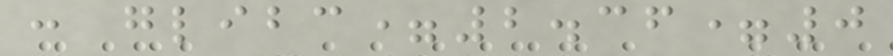: glibc=2.36=0
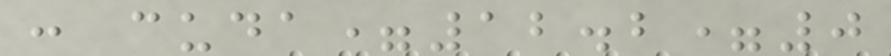: cuda=12.2=0
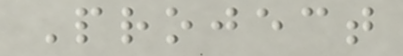Project
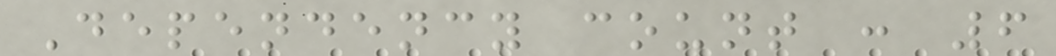Dependency count : 6
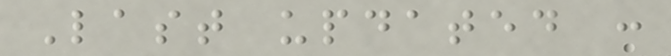Last updated :
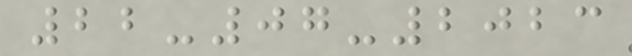22-07-2023
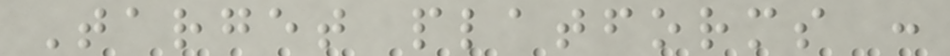Target platforms :
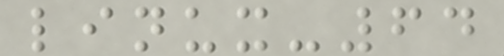linux-64
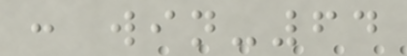: win-64
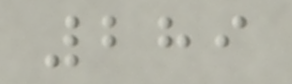289
